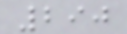290
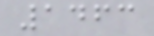1463
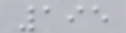195
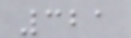321
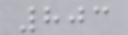803
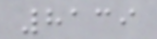8139
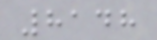8148
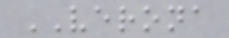VERONA
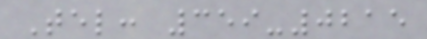Tel: 359-0215
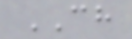CH
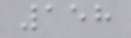158
